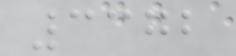3372
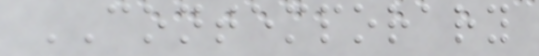CONTEMPORARY
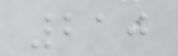210
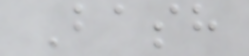Bash
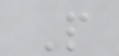P
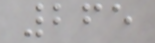265
